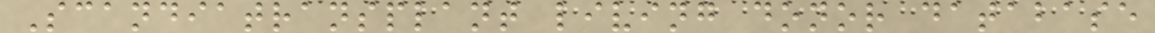Scandiatransplant living donor database
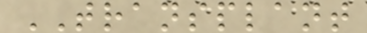TRANSPLANT
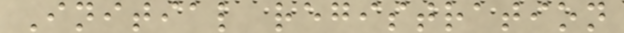Initial registration
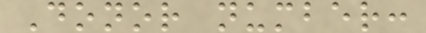Donor number:
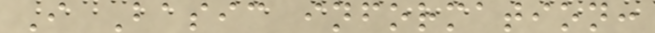I Basic information:
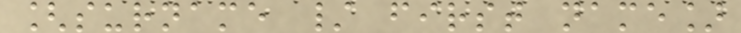[surname / first name]
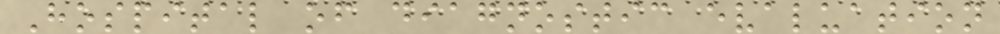Hospital of diagnostic evaluation
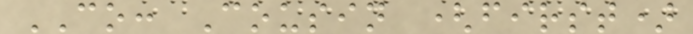CO: Cousin (first)
